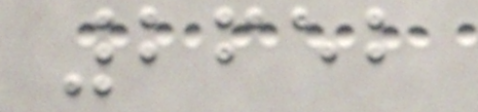2652
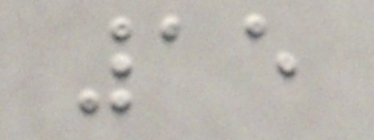15
